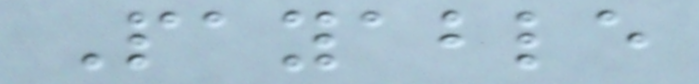Payable
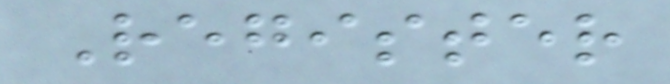Register
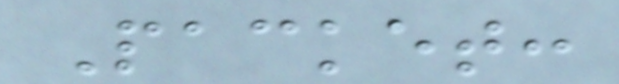Packet:
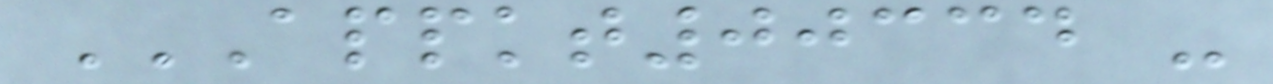APPKT00334 -
